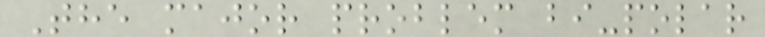The major problem bi-polar
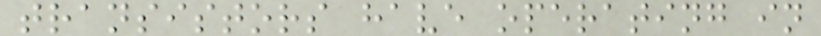transistors have operating in
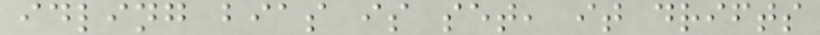idling bias is set, it drifts
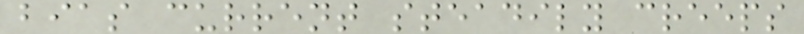bias current steadily creeps
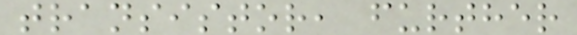transistor, further
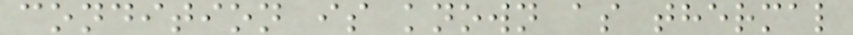condition is known as thermal
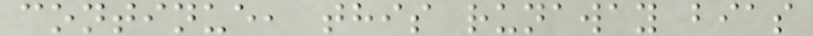continue, this runaway bias
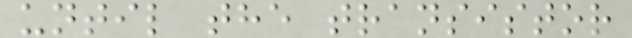until the transistor
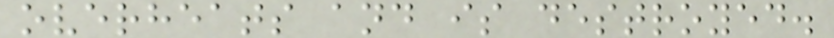overheats and is destroyed.
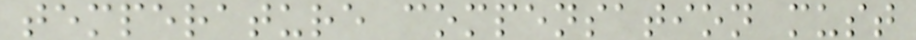temperature compensation must
